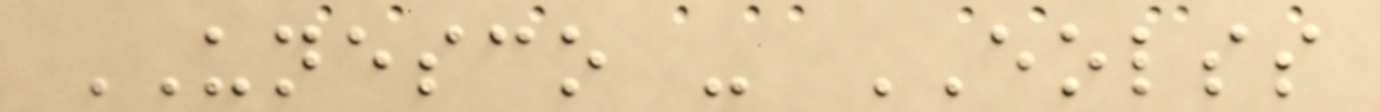UNESCO - EOLSS
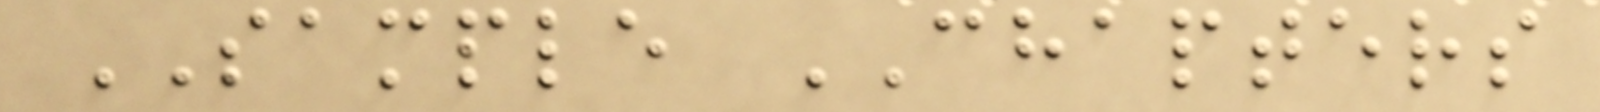SAMPLE CHAPTERS
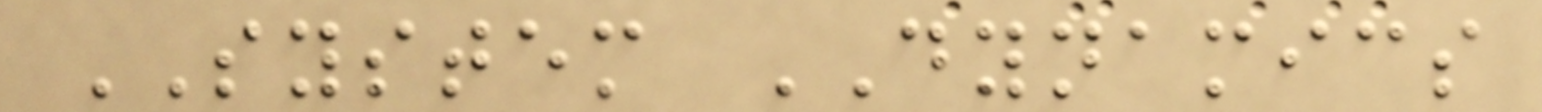SYSTEM DYNAMICS
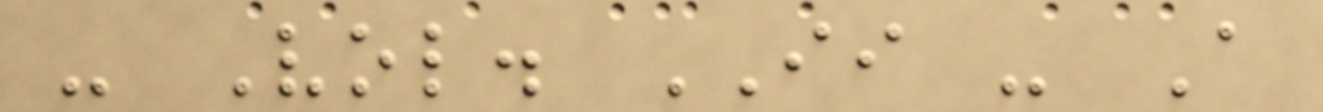- Vol. II - A
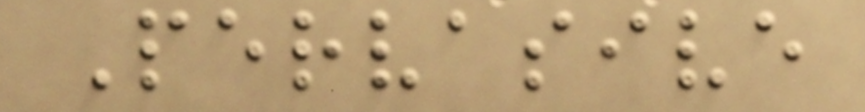Pervasive
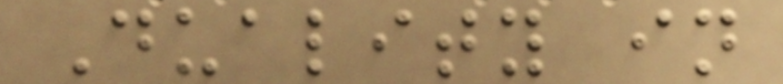Duality in
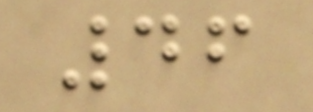46
